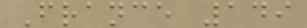France 149
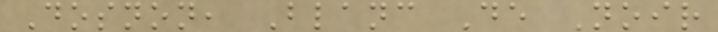Dosnon, Blanc De Noir
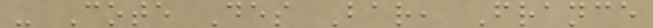- Cote Des Bar, France
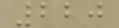220
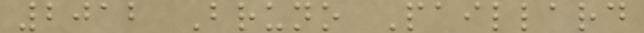2012 Bruno Paillard
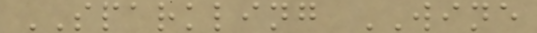SPARKLING WINE
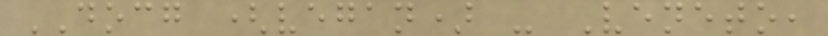DOCG (vegan) - Veneto,
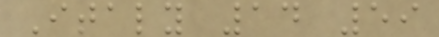Italy 14 59
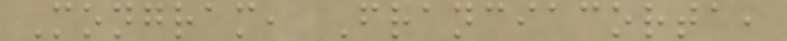Mongram, Franciacorta,
